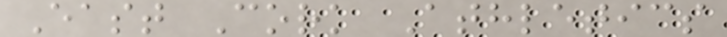East Cork Athletics
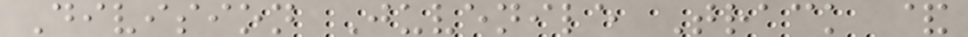Division Juvenile Track &
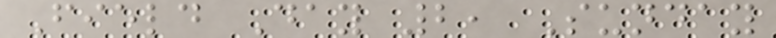Field Day 2, Sunday
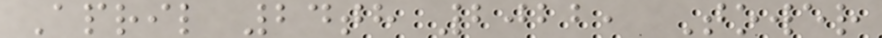April 24th 2022, Tower
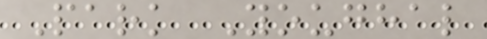Park Youghal
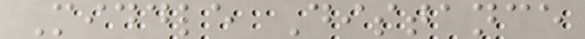Middle Distance
